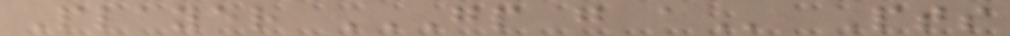Player GP G A Pts
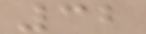32
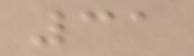31
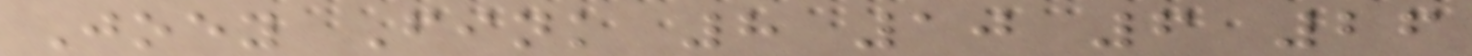Joey Fink 8 10 6 26
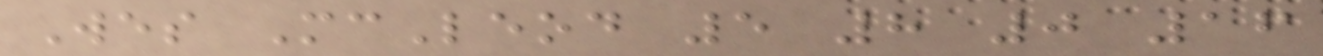Wes McLeod 5 8 0 16
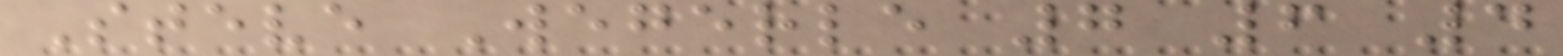Steve Wegerle 7 6 4
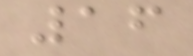16
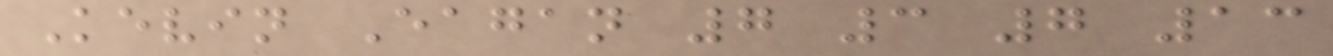Kevin Eagan 7 3 7 13
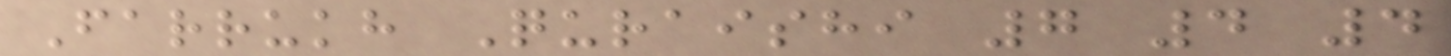Farrukh Quraishi 7 4 4
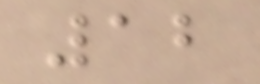12
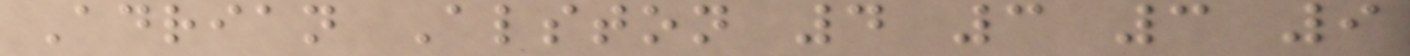Adrian Alston 4 3 3 9
